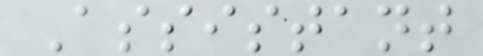Assistant
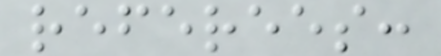referees:
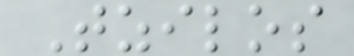Tzilos
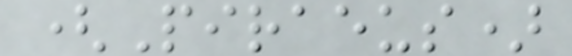(Piraeus)
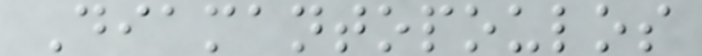Diamantopoulos
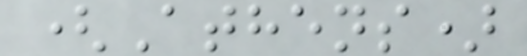(Athens)
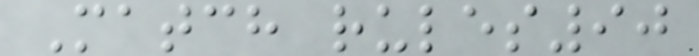Match rules90
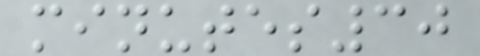minutes30
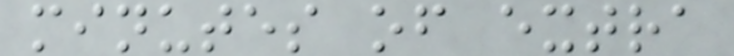minutes of extra
